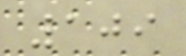109
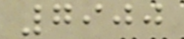7900
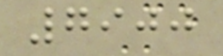7900
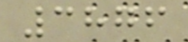3876
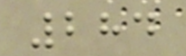284
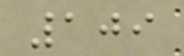109
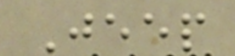Jeep
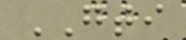GTI
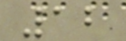12
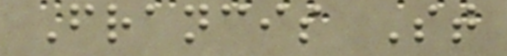Francis St
